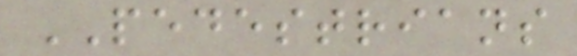PEDESTRIANS
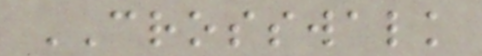CROSSWALK
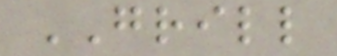GRILL
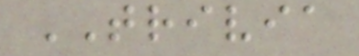TRIVIA
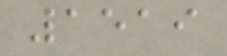1519
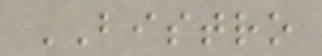BISTRO
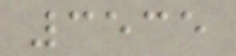3535
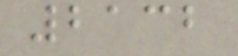2132
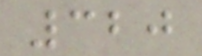320
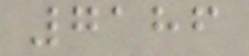7186
